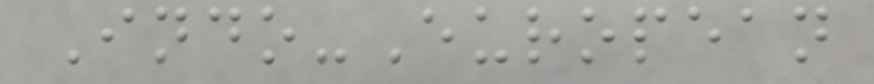Indo-European
